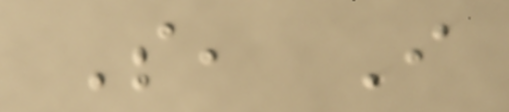So, I
